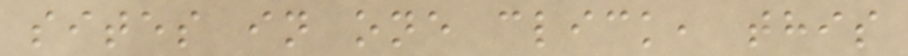sites in one click, this
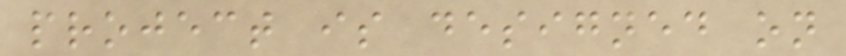project is designed on
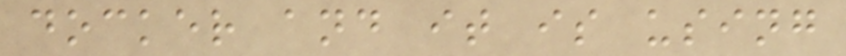docker and it is using
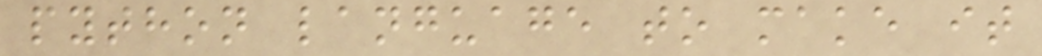python language to make it
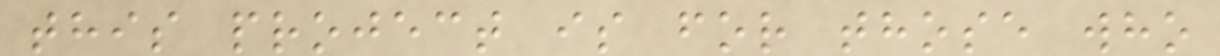this project is for those who
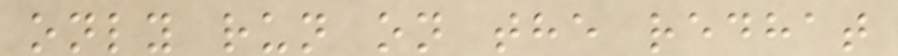only run on the redhat
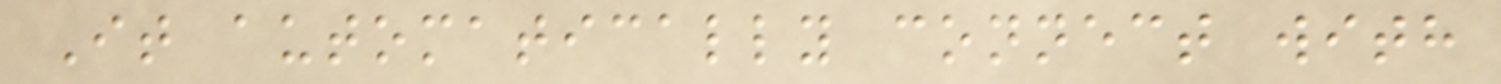It automatically connect with
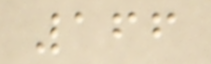166
